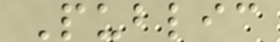Public
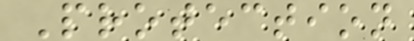Protection
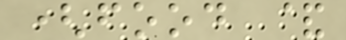(food &
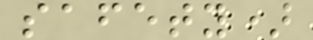safety)
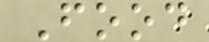Food
